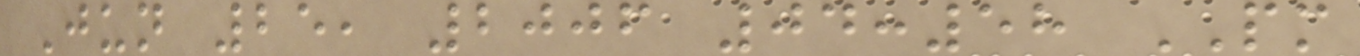Jun 25, 2006 04:58 PM
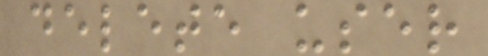delete user
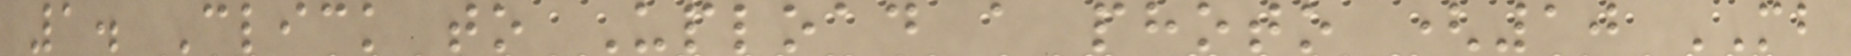1. Click to Upload a photo (10 MB
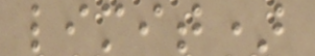limit)
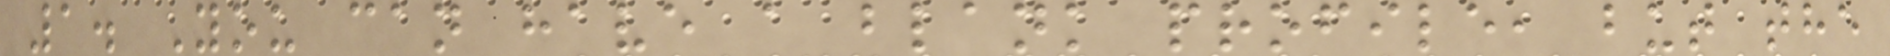1. You can have a blank profile, but the
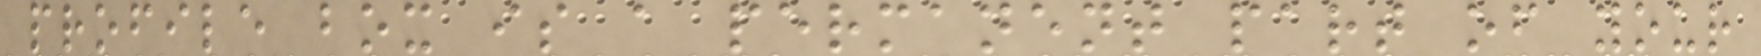profile box is a permanent part of your
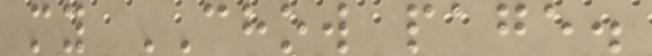my CHOW page.
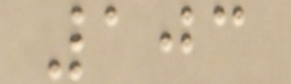103
